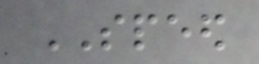SPEED
